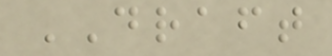DRAFT
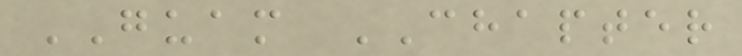GUAM CHAPTER
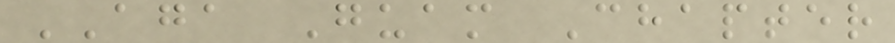AGA Guam Chapter
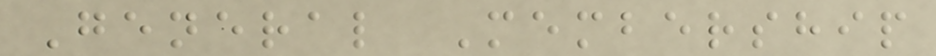General Membership
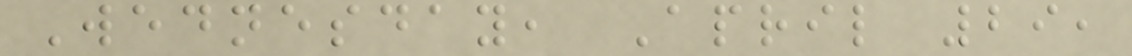Wednesday, April 29,
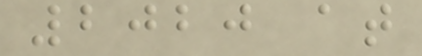2020 at
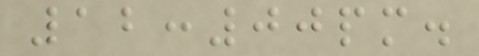12:00pm.
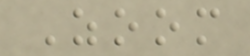Zoom
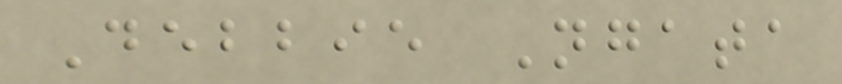Debbie Ngata
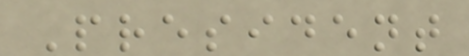President
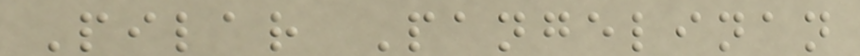Pilar Pangelinan
